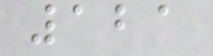121
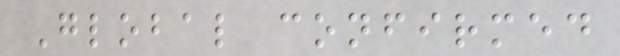Global confirmed
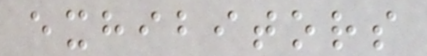exhibitors
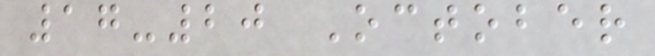17-20 October
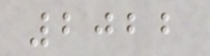2022
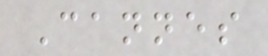Cannes
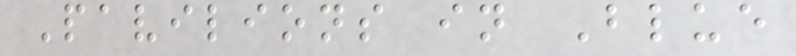Pavilions in Blue
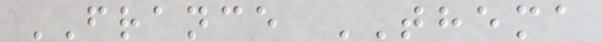FRANCE THEMA
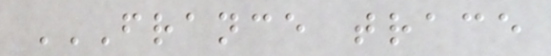FRANCE TRACE
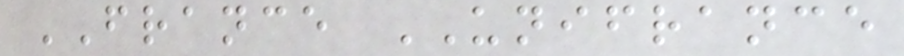FRANCE UNIFRANCE
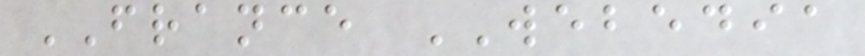FRANCE WEBEDIA
